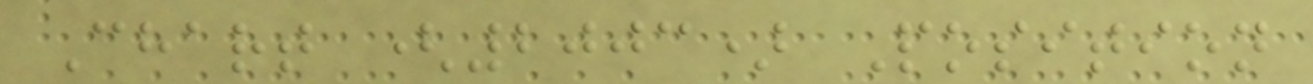Chart (2003) Position
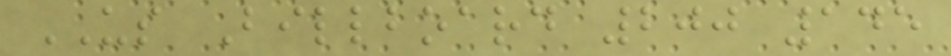US Billboard 200 145
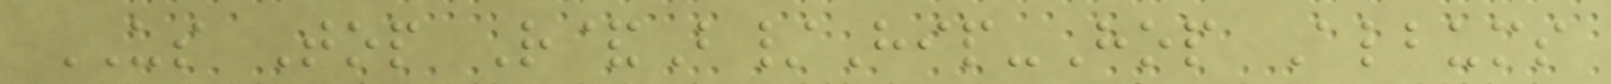US Top R&B/Hip-Hop Albums
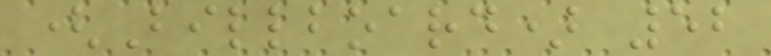(Billboard) 52
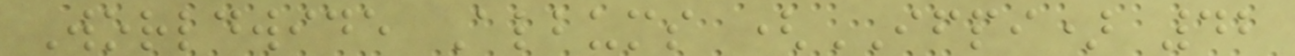Worldwide Albums (IFPI) 42
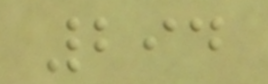294
